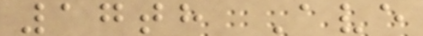17th Ave
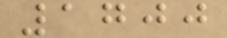1700
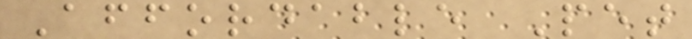Affordable Pet
